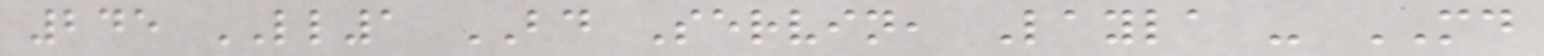245 LL1 BD Servin, Layla - MD
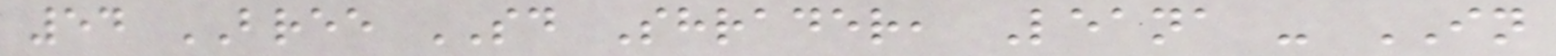54 BREE SD Shrader, Leana - IN
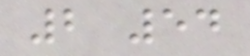2 54
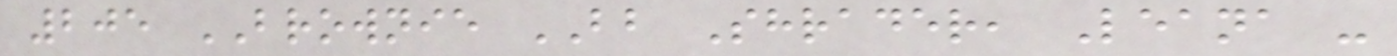205 BROWNIE BB Shrader, Leana -
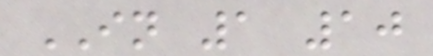IN 1 10
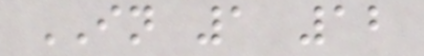IN 1 12
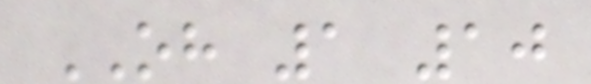OH 1 10
